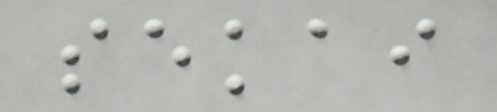sekai
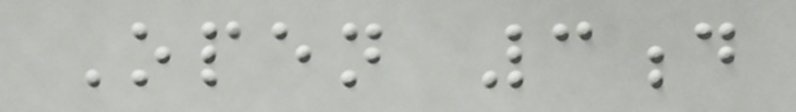Open 3d
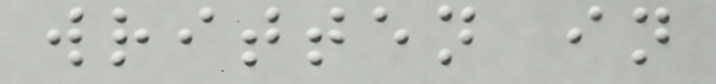written in
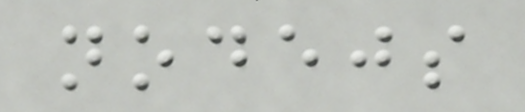nodejs
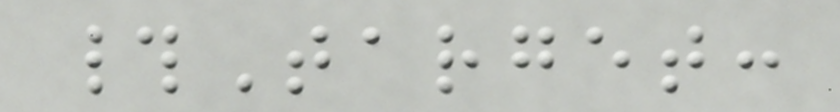#Target:
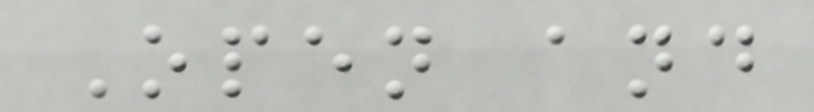Open and
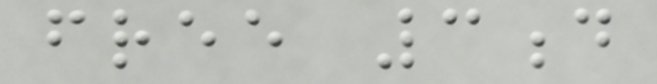free 3d
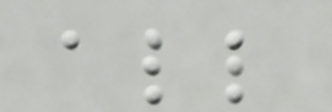all
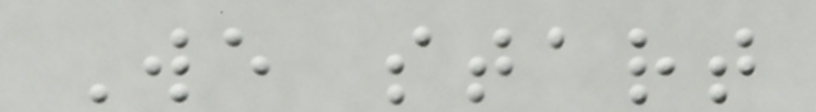We start
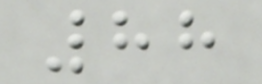88
